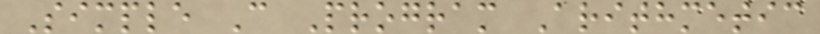Simple C Program Arithmetic
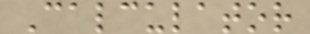Calculator
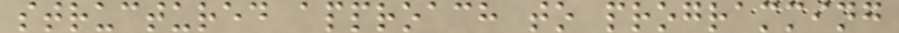structured approach to programming
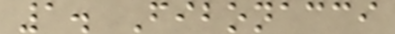1. Fibonacci
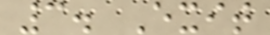3. Exit
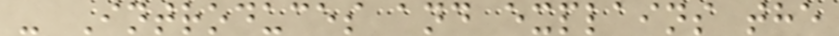- Introduces and explains the
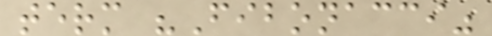term "Fibonacci"
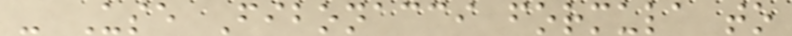- Use Fibonacci formula to
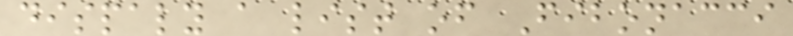dispaly a list of Fibonacci
